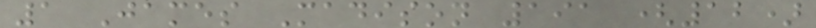1 James Madison 191 (12)
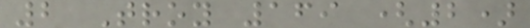2 Troy 169 (2)
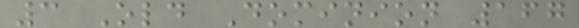3 Old Dominion 167
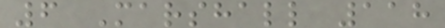6 Marshall 118
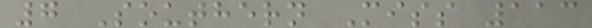7 Southern Miss 113
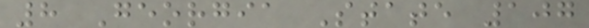8 Georgia State 107
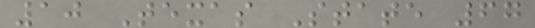10 Texas State 67
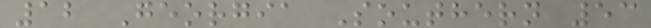12 Georgia Southern 53
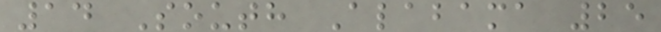14 South Alabama 25
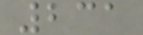231
